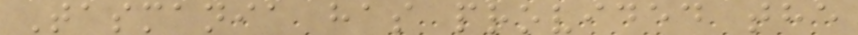Tasmania has provided the
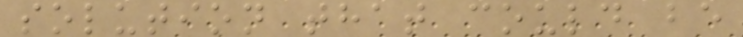solution that could be
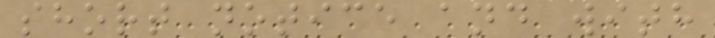short notice and with
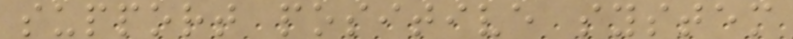support positive system
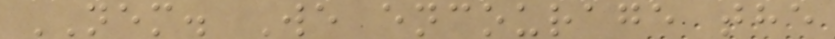NEM. We encourage the
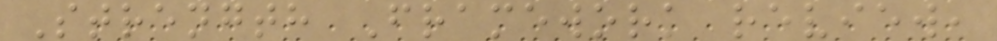Strength Framework review,
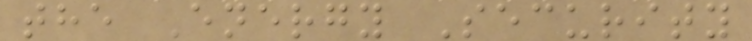the Energy Security
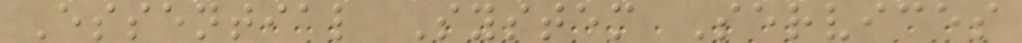Essential System Services
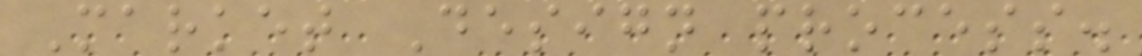Market Design process.
